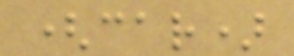(car)
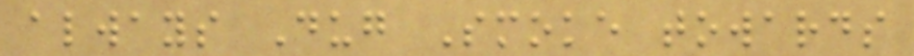always Dug Smoke towards
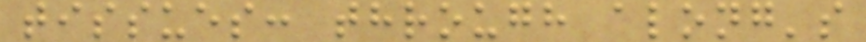tissues: through along's
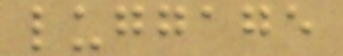luggage
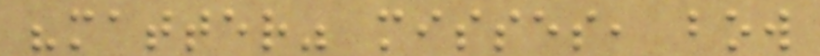"matter" misses, bow
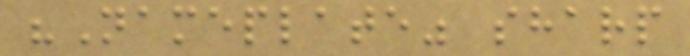"Nameplate" sharp
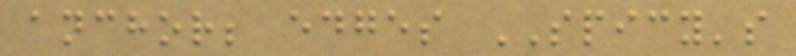anchor; edges SPICY's
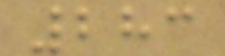283
